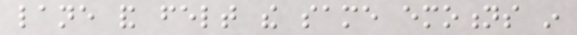lane and felt the same emotions in
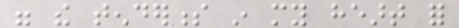were the tenderness in my heart for
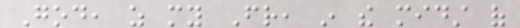God, as my Friend, in the midst of
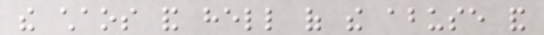the chaos and hell of the abuse and
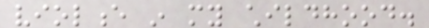violence in my childhood.
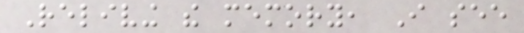Reliving the memory, I see
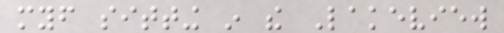myself sitting in the Lakeview
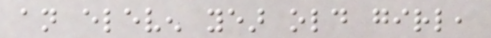an eleven year old girl,
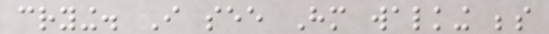crying. I see Him walking beside
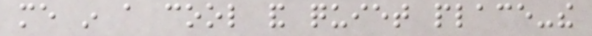me in a cool and quiet place-the
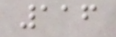116
